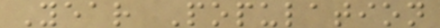Year Population
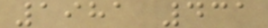1981 431
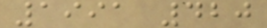1991 420
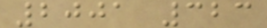2001 323
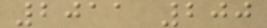2011 200
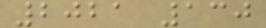2021 130
